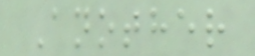Another
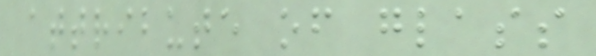attribute of glass
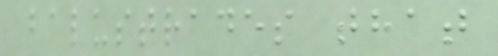balustrades that
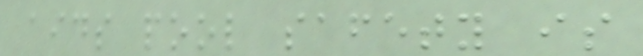aids pool safety is
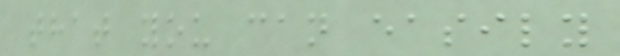that you can easily
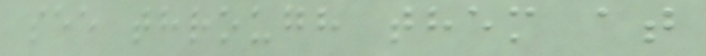see through them at
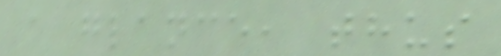a glance, thus
